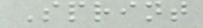Sprint
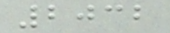2032
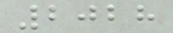2028
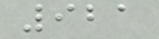921
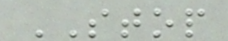STOP
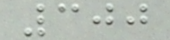300
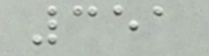351
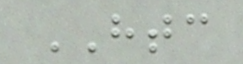HTC
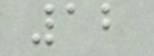12
